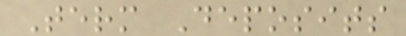Term Deposits
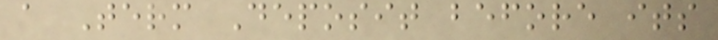a Term Deposit before its
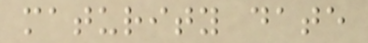maturity date
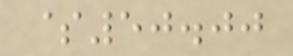$50.00
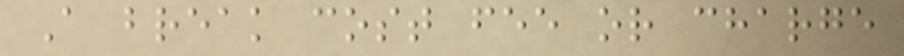A break cost fee or charge
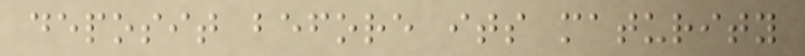deposit before its maturity
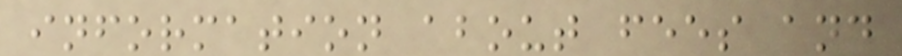information about fees and
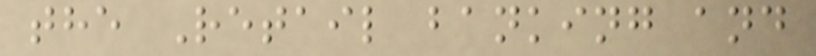the Retail banking and
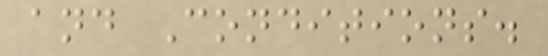and Conditions.
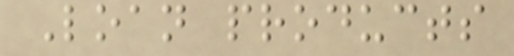Loan products
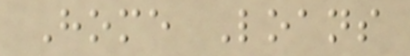Home Loans
